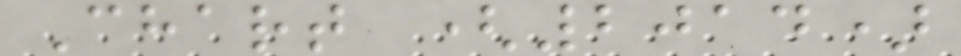Chart (2014)
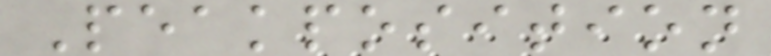Peakposition
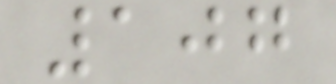107
